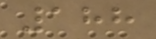188
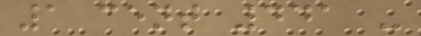1 cent 441 -
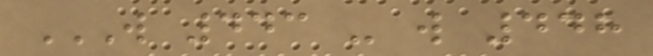W 443 - W 448
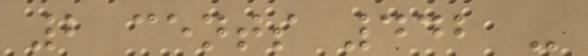2 cents 442 -
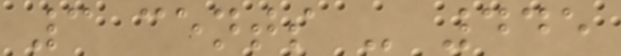3 cents - 445
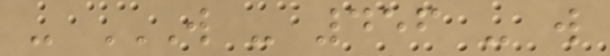- W - 456 - W
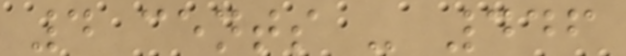4 cents - 446
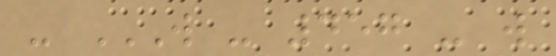- W - 457 - W
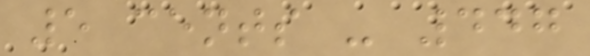5 cents - 447
